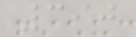390
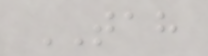TAH
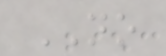NO
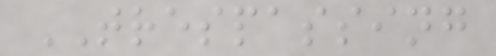TRESPASSING
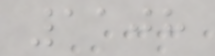1108
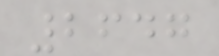2647
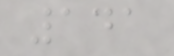141
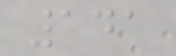141
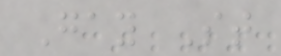Gay St
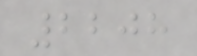2208
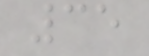35
